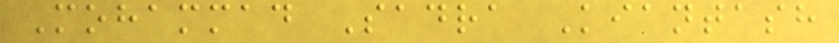Mohammad Sadra Kiantash
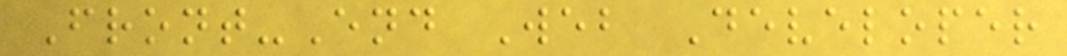Front-End Web Developer
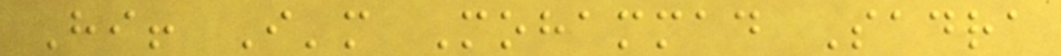Hi! I'm Mohammad Sadra
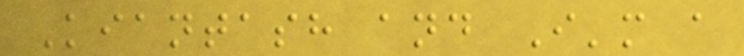Kiantash and I'm a
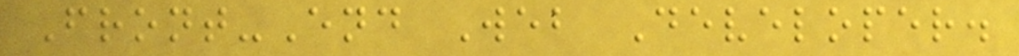Front-End Web Developer.
